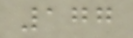177
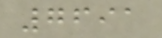7691
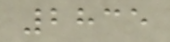2835
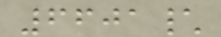6601\
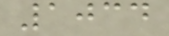1034
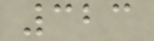323
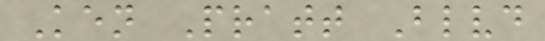Ken Pratt Blvd
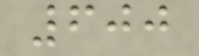600
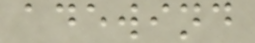adewind
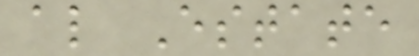al Estate
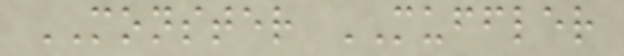MONSTER MUFFLER
